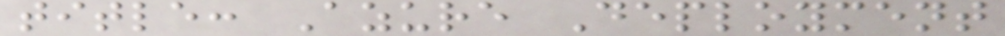title: Azure Deployment
